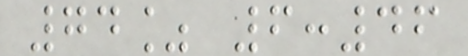74% 6:46
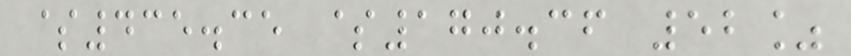$435.35 $170.36 52%
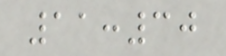11:30
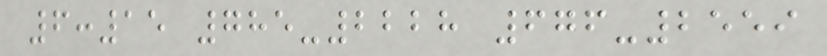6:15 785-2228 676-2559
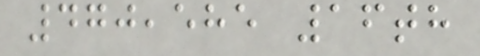470,585 16th
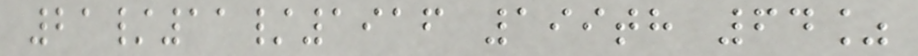21/11/1916 199th 64%
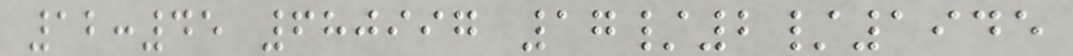12:45 680997 17/2/1945
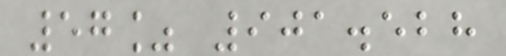57% 901.528
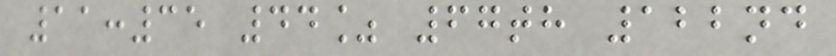11:35 44% 67th 122nd
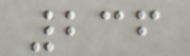236
